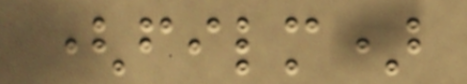(film)
